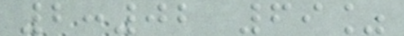2:02 69%
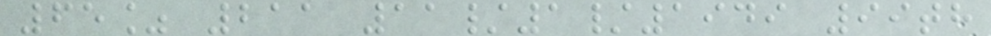65% 211 11/1/1949 99th
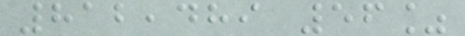812,489 56%
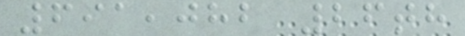691,082 26th
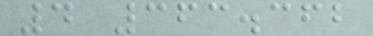4 363.362
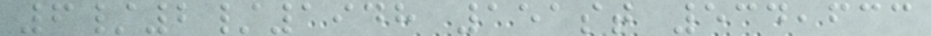6/2/1948 151st 534,633
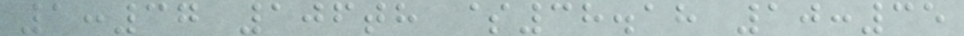1:37 106th $38.18 10:35
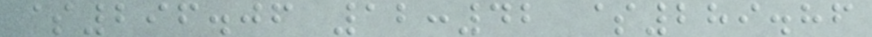$296.06 12:42 $289.86
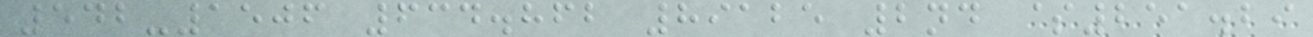542-1506 634.862 89125 2nd $251.29
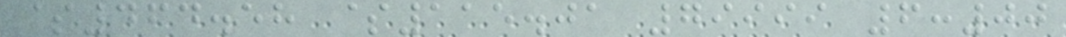$464.58 $115.01 79999 6:00
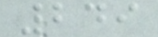249
